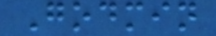Godmin
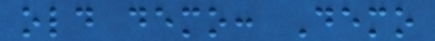old demo: Demo
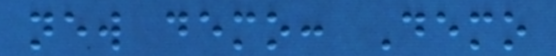new demo: Demo
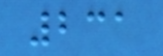231
